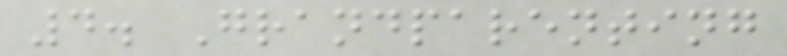4. Grandparenting
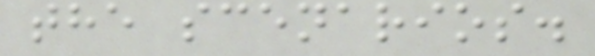the scenarios.
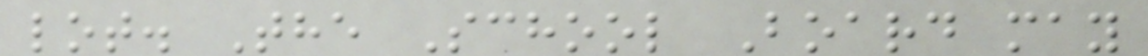lot. The School Board may
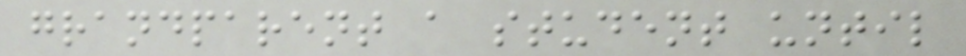grandparent a student until
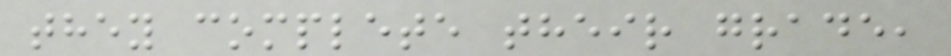they complete their grade,
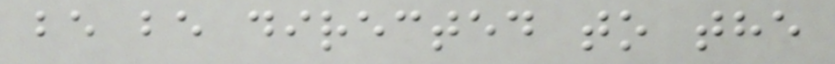be be directed to the
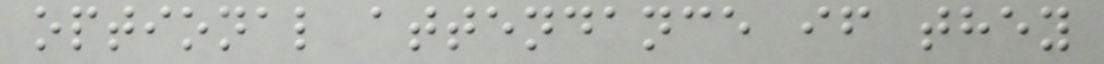optional attendance if they
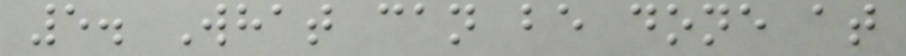5. What can be done at
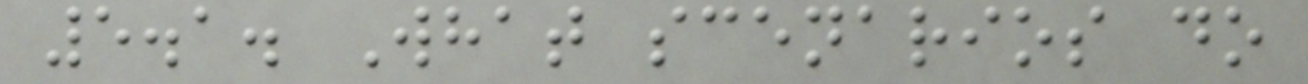5.1. What scenarios do
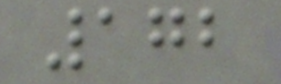172
